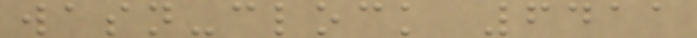wasn-clock 6411
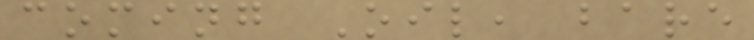coming Oil, bare
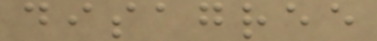disagree
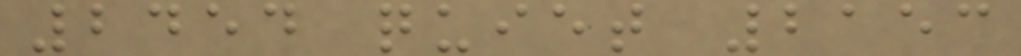2454 quiet 2153
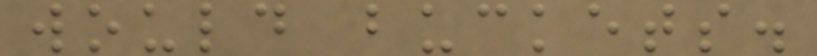would buckets.
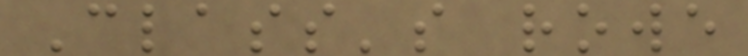Class's rowe
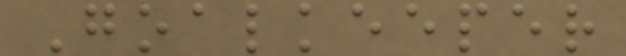Goalkeeper
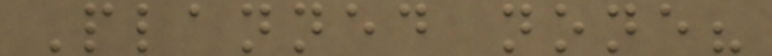Planned none?
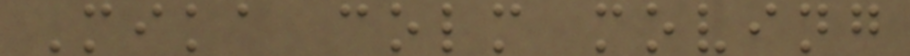Mika colm moving
